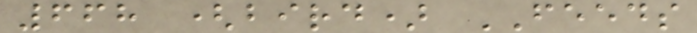668 (bird) FEEDS
